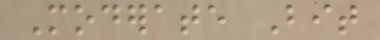Moderate Bit
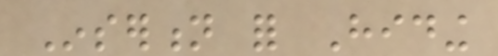Insertion for Hiding
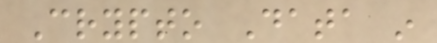Crypto Data in
